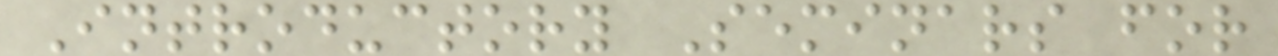Introductory Seminars for
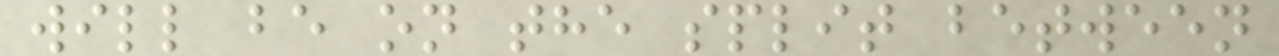will be on the split between
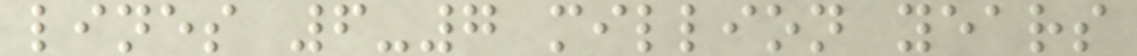lines 6-7 million years
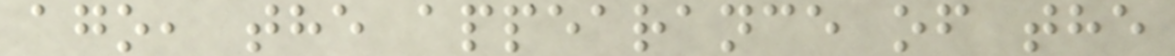ago, the appearance of the
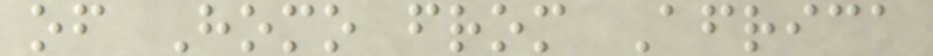of Homo from Africa
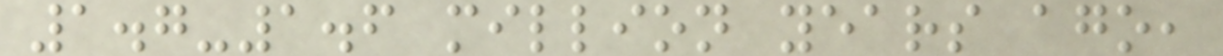1.7-1.6 million years ago,
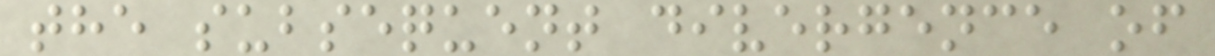the subsequent divergence of
